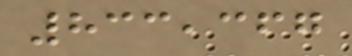833,367
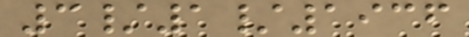3/1/1936
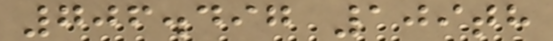706.497 109th
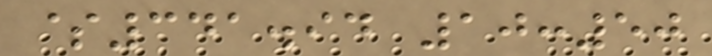$341.94 10:50
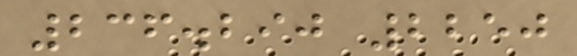236.290 2250
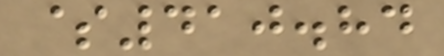$410.84
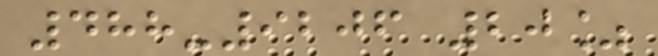488-9206 20%
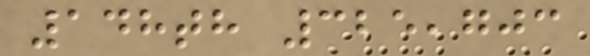148th 325,703
